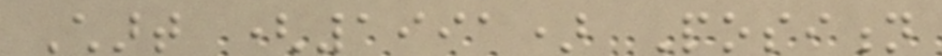Chart (1991) Position
